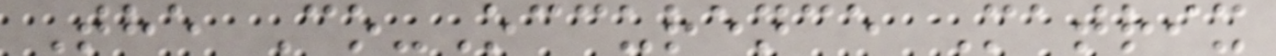The Co-Occurence Matrix
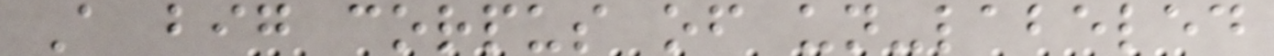A big corpus of un-labeled
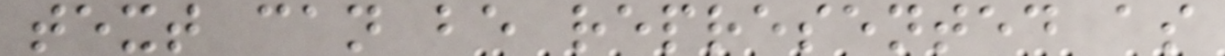text can be represented as
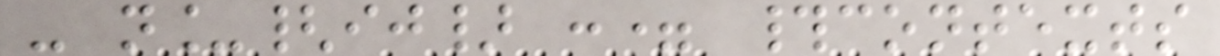- n_{ij} := #contexts
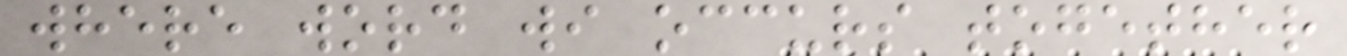where word wi occurs together
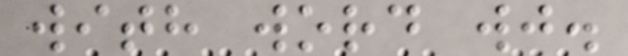with word wj.
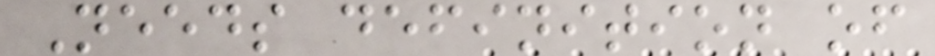Needs definition of
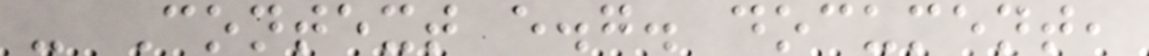- Context e.g. document,
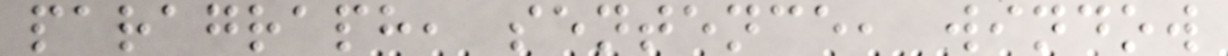paragraph, sentence, window
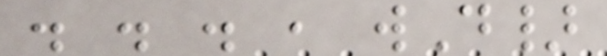. . . , wD}
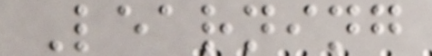Learning
